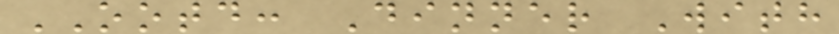OOTD: Dinner With
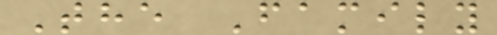The Family
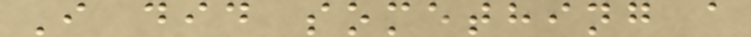I did something a
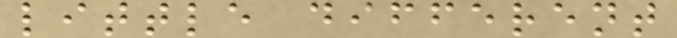little different
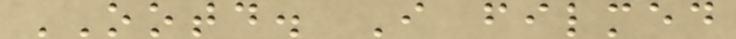OOTD. I filmed
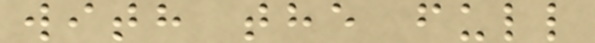with the full
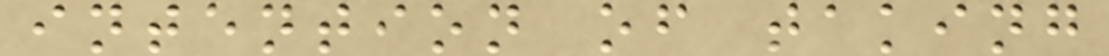intention of taking
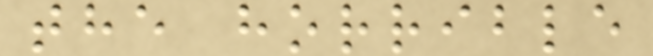the horrible
